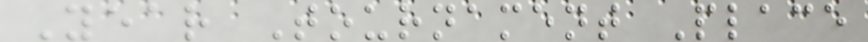Year Tournament Place
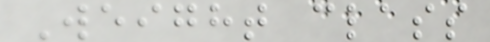Weight class
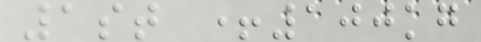1st +100kg
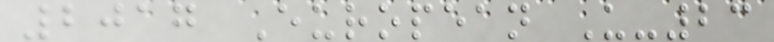2017 European U-23
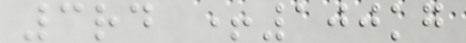3rd +100kg
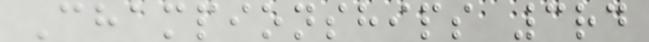Championships 3rd
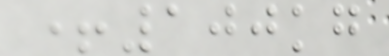+100kg
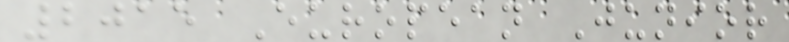2015 European Junior
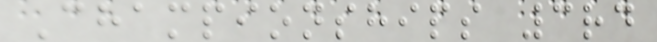Championships 3rd
